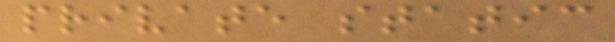private static
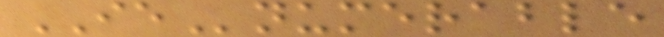IEnumerable
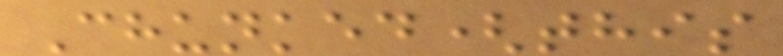Chunked(this
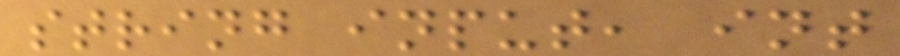string input, int
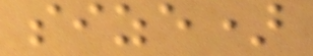size)
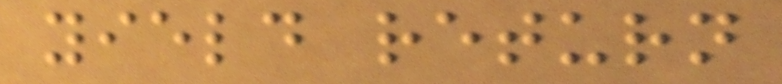yield return
